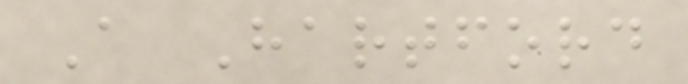A Hartford
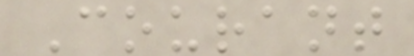Courant
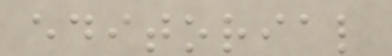editorial
